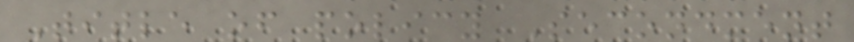Title of policy Secondment
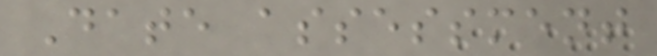Date assessment
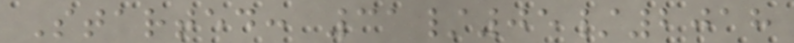Started: 31/05/2018
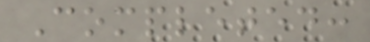Completed:
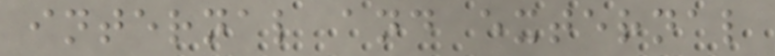internal and external
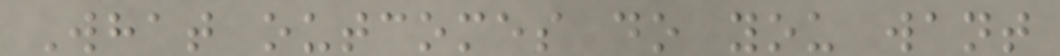What outcomes do you want
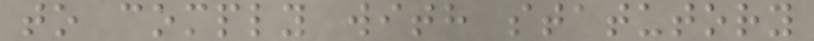to comply with statutory
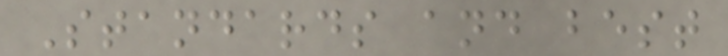Standards and best
